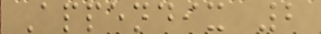Appendix 2
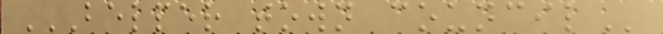BELPER TOWN COUNCIL
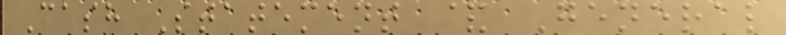Cash Statement & General
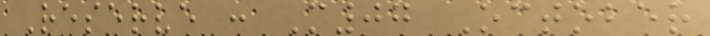Reserve : M07 October
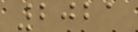2021
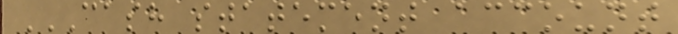CASH STATEMENT ACCOUNT
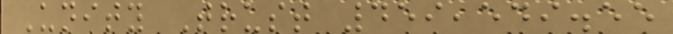Unity Trust 459,549.55
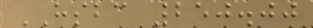HSBC 250.00
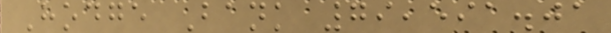Hodge Bank 79,591.01
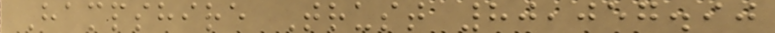Hampshire Trust 80,057.90
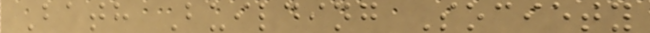Bath Building Society
